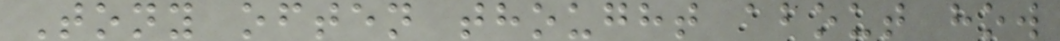Tony often thought about how
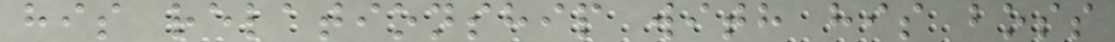his relationship with his boss
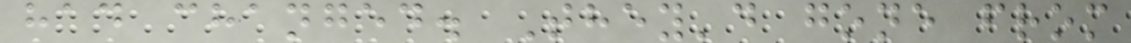had changed. They'd gone from
